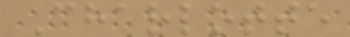Charlotte
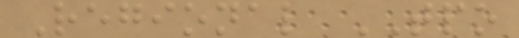Regional TPO
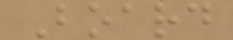Board
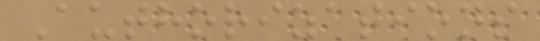Authorizations
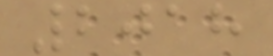2018
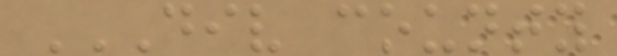DIV COUNTY
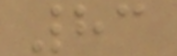83
